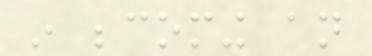in becoming an
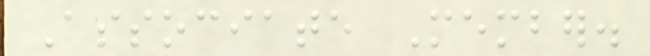Associate Member.
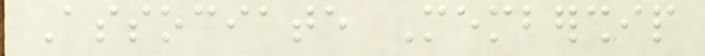Associate Membership
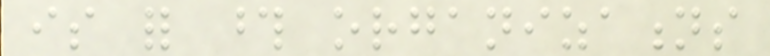is for those organizations
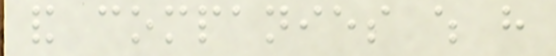and companies which have
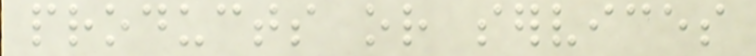products or services
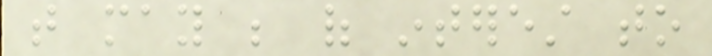that may be of interest to
